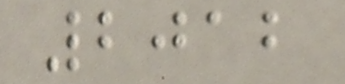2012
